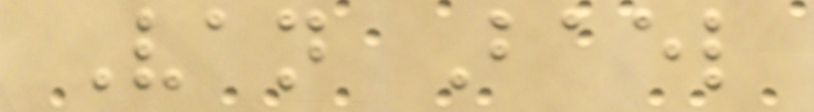Van Bael
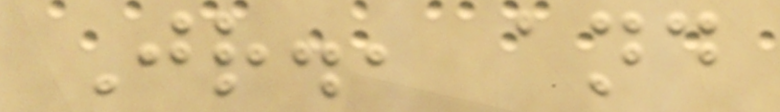Jr., and
